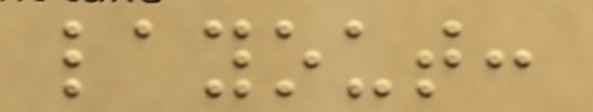layout:
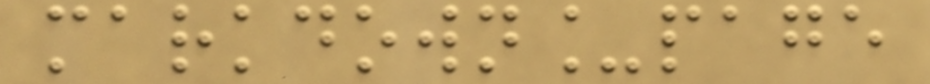markdown_page
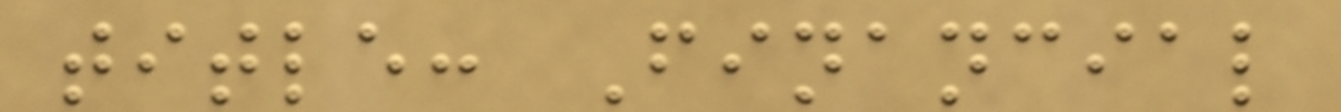title: Financial
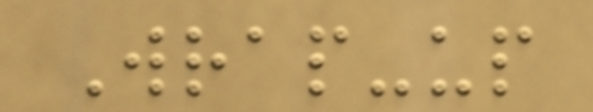Wrap-up
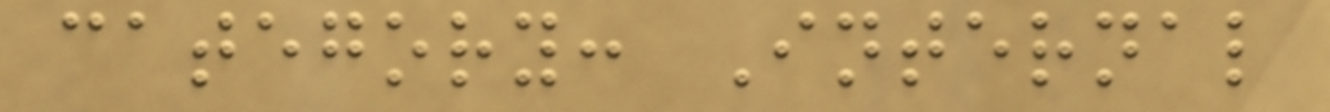category: Internal
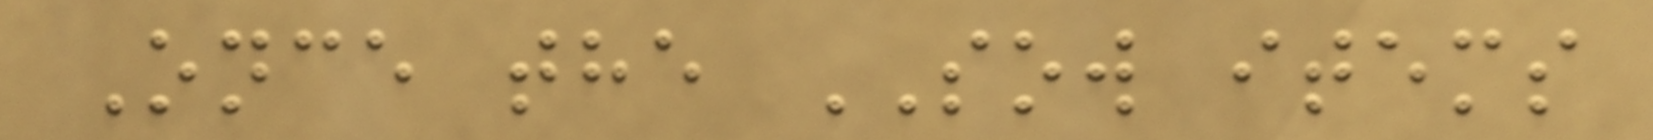Once the SOW items
